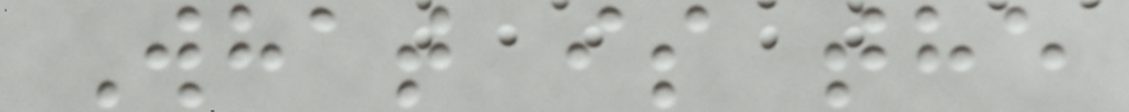What is the
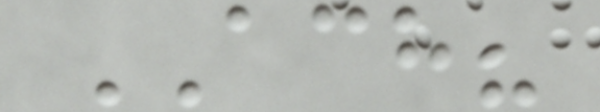ACH?
